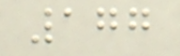177
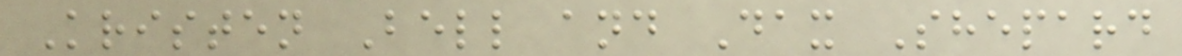Kristen Bell and Dax Shepard
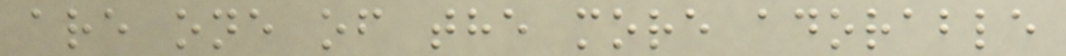are one of the more adorable
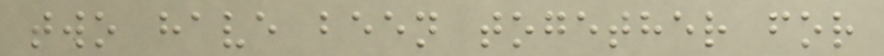two have been together for
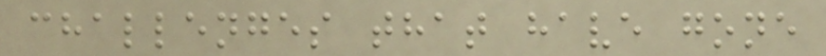challenges that have gone
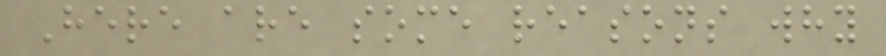Here are some reasons why
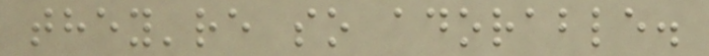they're so adorable.
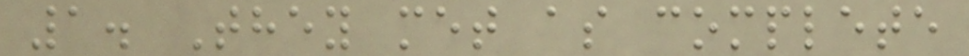1. They met as complete
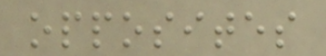opposites
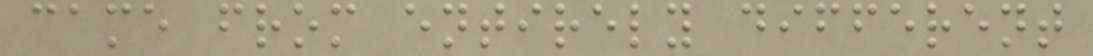came from entirely different
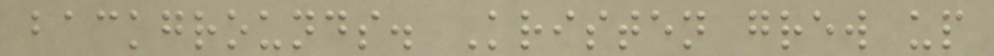backgrounds. Kristen grew up
